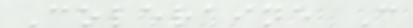Coleraine C
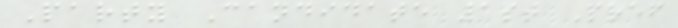Party Candidate 1st Pref
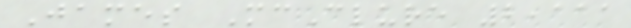James McClure 2,111
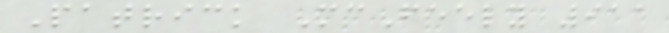Patrick McFeely 911
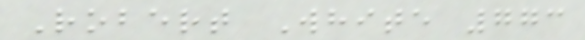Robert White 773
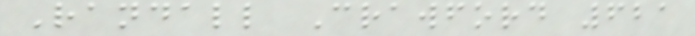Randall Crawford 621
